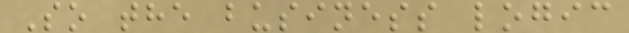So the business logic
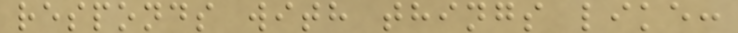responds with things like:
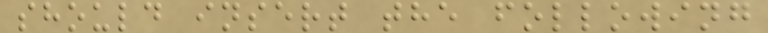should insert the following
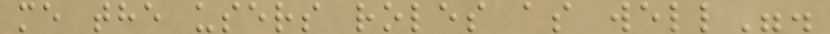me the users roles as well".
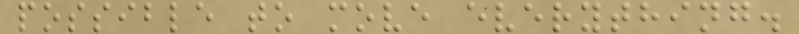possible to move everything.
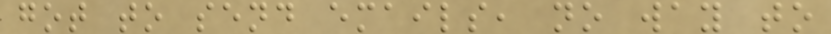got to send emails, no way to
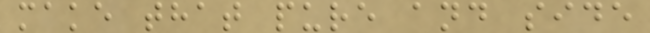make that pure and side
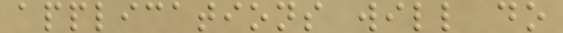applications will do
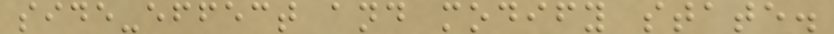side-effect and modify state.
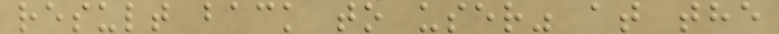result back to user" at the
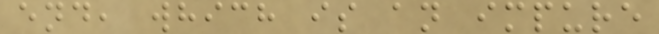end, which is an impure
